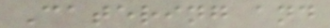Catering and
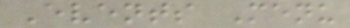Events Menu
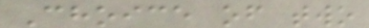Choice of two
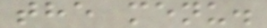the menu.
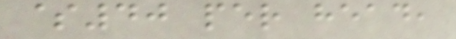$40 per head,
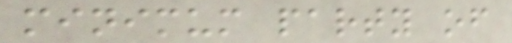minimum party of
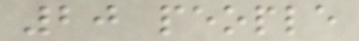20 people
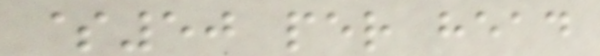$50 per head
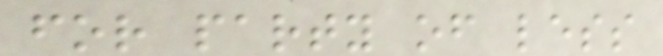for party of less
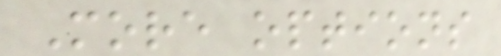More options
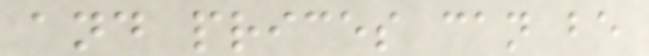and prices can be
